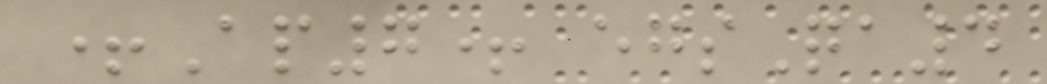+Ap7+ egsQa4
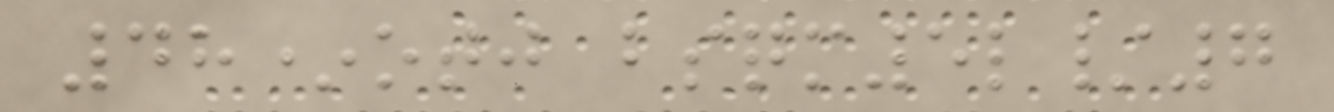48*otj bsqm5l/7
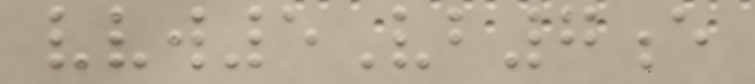vvw5Vb7e
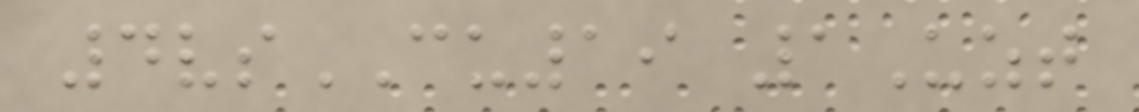4vsCU19 1Uzt
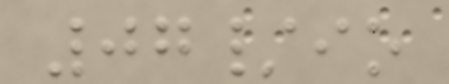07/io
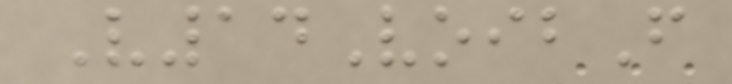V14VoibF
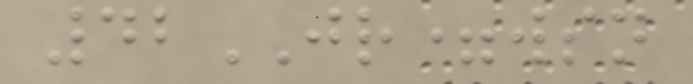42JR=wsn
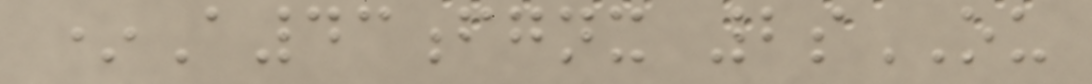*A43fgnx 2sOU
